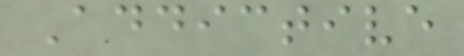Addictive
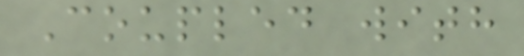Coupled with
